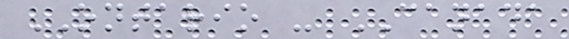ONTARIO - CANADA
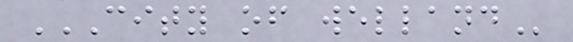CITY OF WELLAND
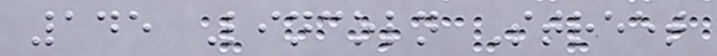145 Lincoln Street
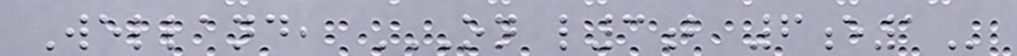Welland, ON L3B 6E1
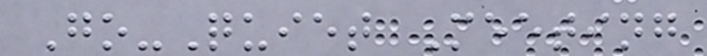Go-Quiet Meeting
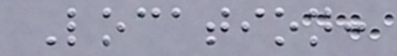Location:
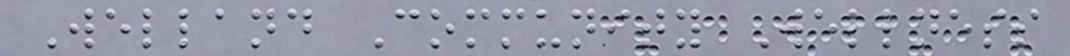Welland Community Wellness
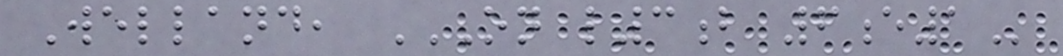Welland, ON L3B 6E1
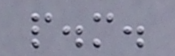p.m.
